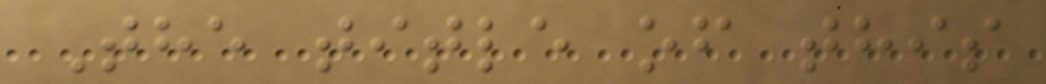The title of this
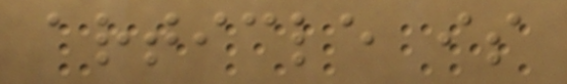article is
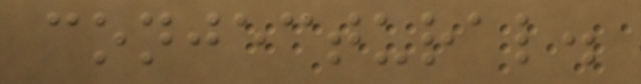conjectural.
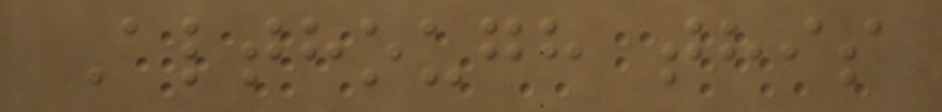Although this
